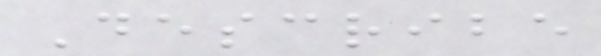Describe
